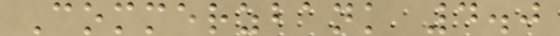Commerzbank 4.0
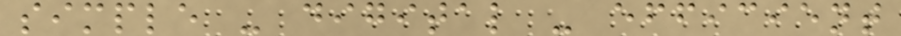simple - digital - efficient
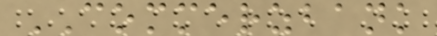COMMERZBANK
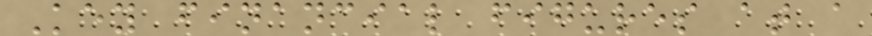Key financial figures at a
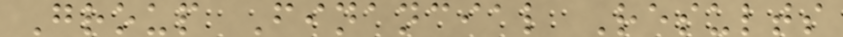Group Financial Results
